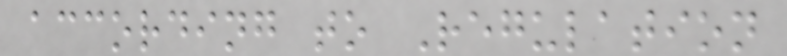according to Regulation
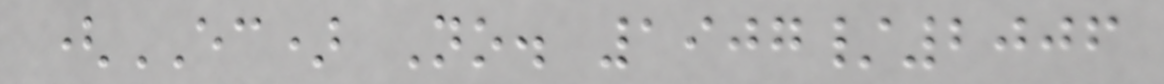(EC) No. 1907/2006
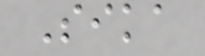Sika
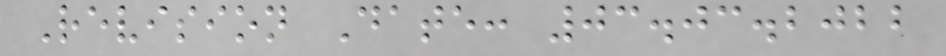Revision Date: 03.03.2022
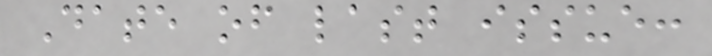Date of last issue:
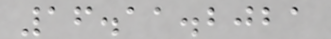16.11.2021
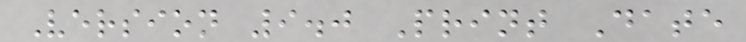Version 9.0 Print Date
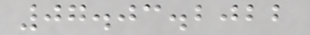07.03.2022
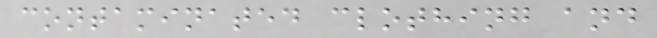contaminated clothing and
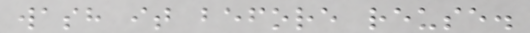wash it before reuse.
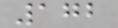172
